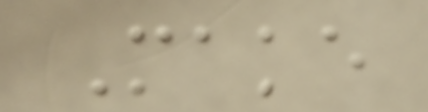Make
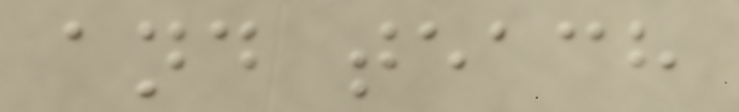and teach
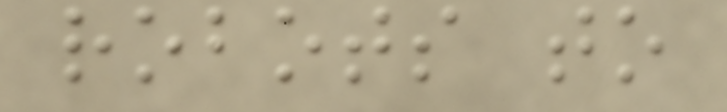robots to
